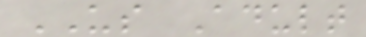US Adult
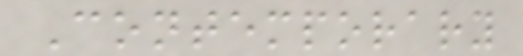Contemporary
